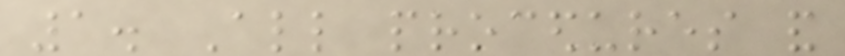1. All procedures and
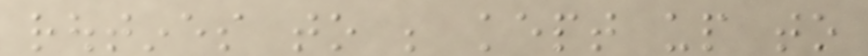routines to be kept up to
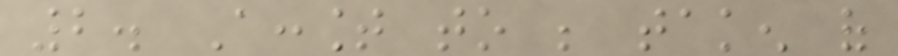2. Account to be taken of
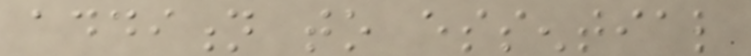addition to essential
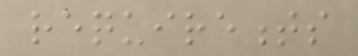requirements
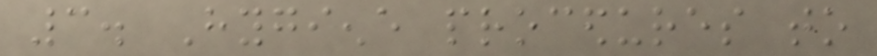3. Hygiene procedures to
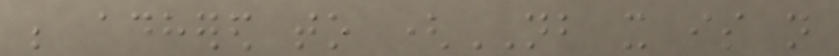be adhered to (NB it is not
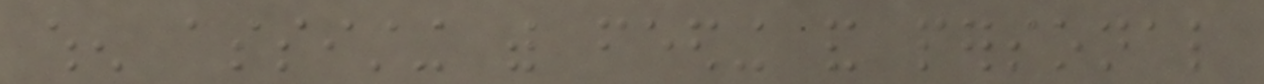when assisting with feeding and personal
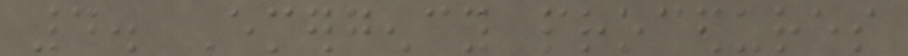4. Emergency procedures
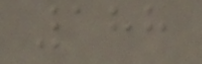188
